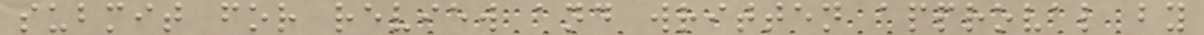submit for review and written approval by
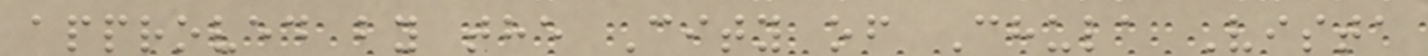approved by the City of Chula Vista
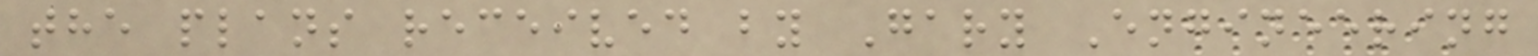the plans received by Gary Engineering
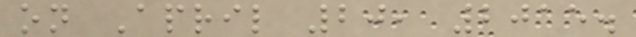on April 20, 2015.
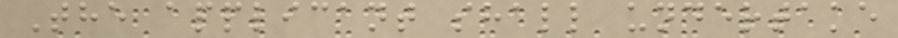The applicant shall undertake
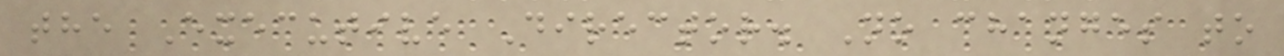the Executive Director. No changes to
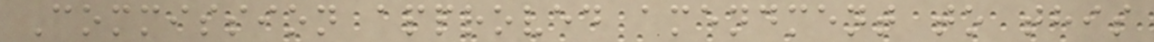Commission approved amendment to this
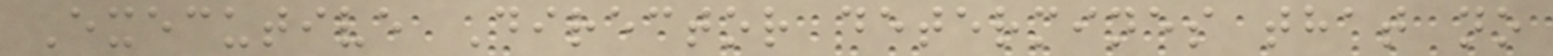Executive Director determines that no
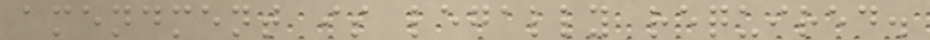amendment is legally required.
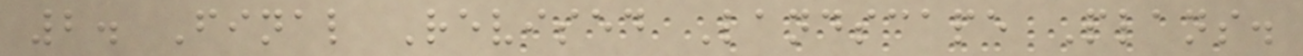2. Final Revised Landscape Plans.
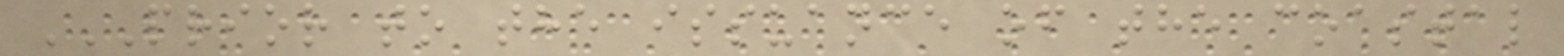PRIOR TO THE ISSUANCE OF THE COASTAL
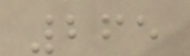265
